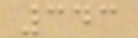343
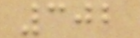302
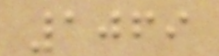1069
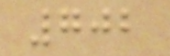702
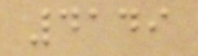4149
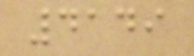4149
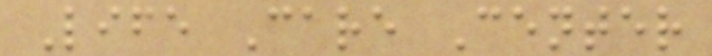Life Care Center
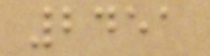2451
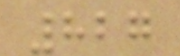827
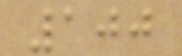100
